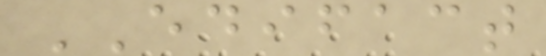EDIFACT
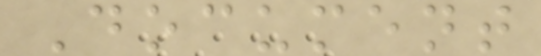Document
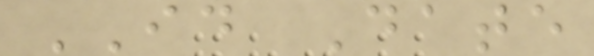ID Date
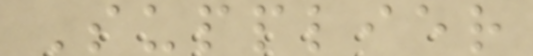Supplier
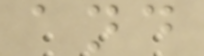and
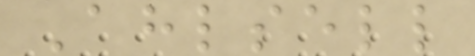Ahlsell
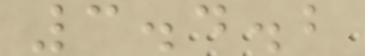3.4.2
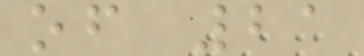of 21
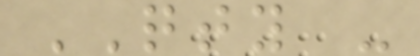QTY -
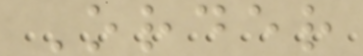Order
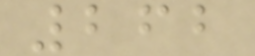262
